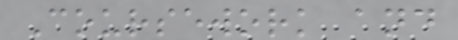Coursework and
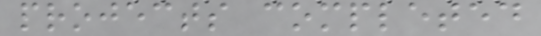projects completed
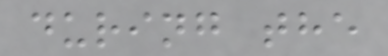during the
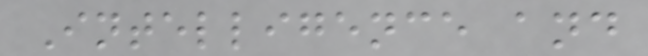Intelligence and
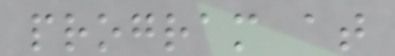program at
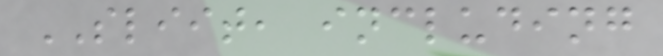SLIIT, including
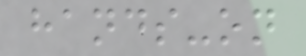hands-on
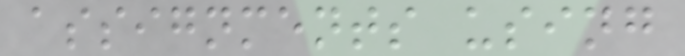assignments using
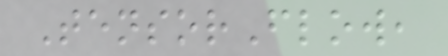TensorFlow,
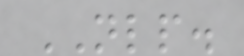NLP.
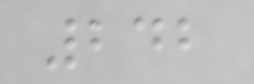242
